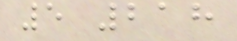5 218
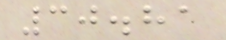30.81
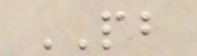PB
